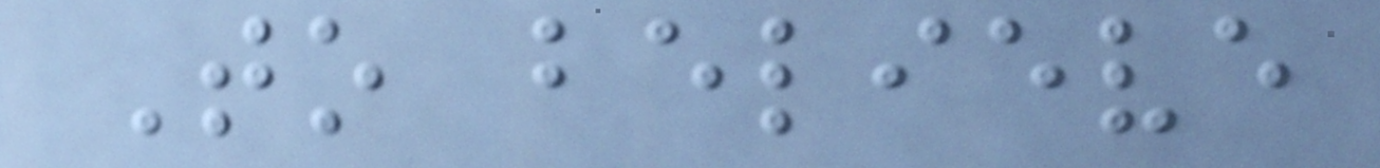To believe
